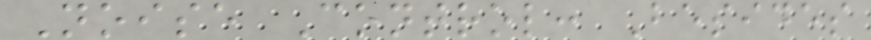Noise Control: Besides
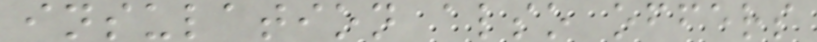insulation also offers
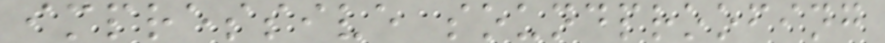impressive soundproofing
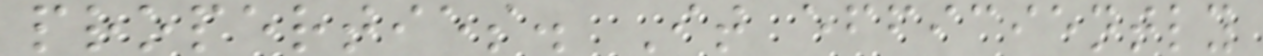properties. It efficiently
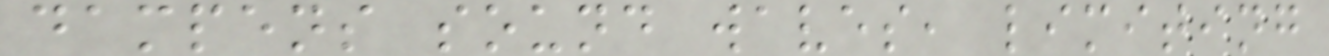dampens sound waves, limiting
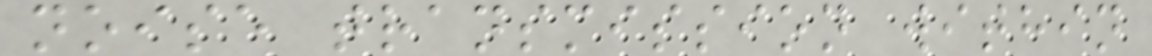noise transmission within
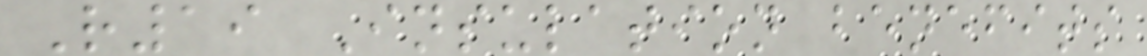R19 Insulation benefits
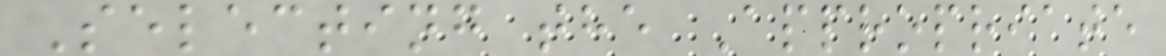Selecting the Appropriate
